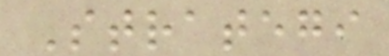Strategi
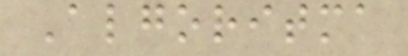Algoritma
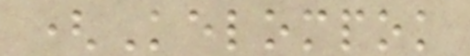(Kelompok
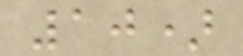10)
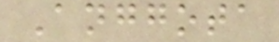Anggota
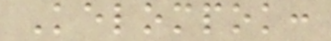Kelompok:
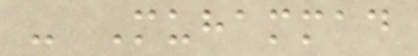- Muhammad
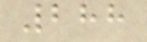288
